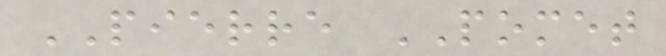PIERRE POMET
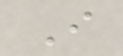I
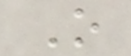O
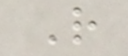R
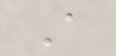A
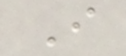I
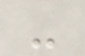-
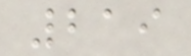219
